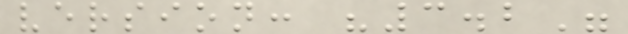version: "3.2"
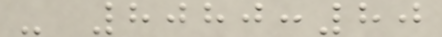- 8080:80
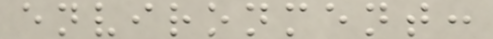environment:
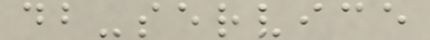db-service
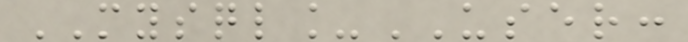MYSQL_USER:
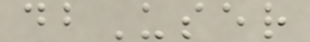dbUser
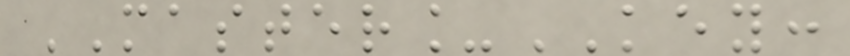MASTER_KEY:
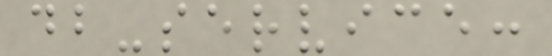db-service:
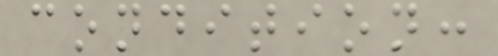condition:
